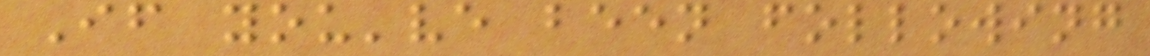If you've been following
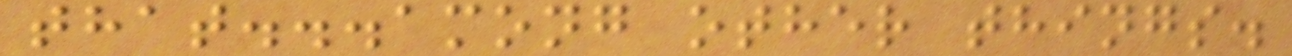that...among other things.
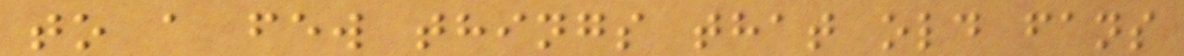to a few things that old fans
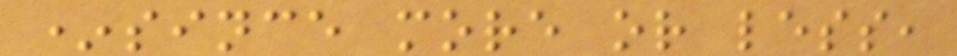*since more or less,
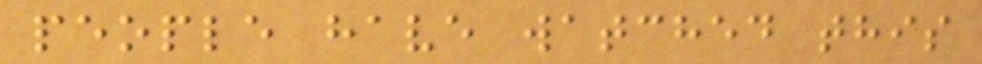people have watched this
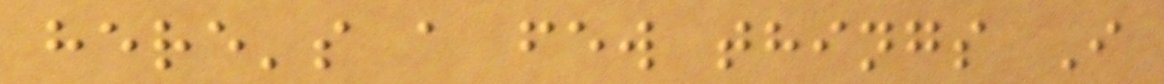here's a few things I
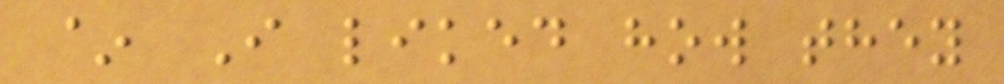~ I liked how they
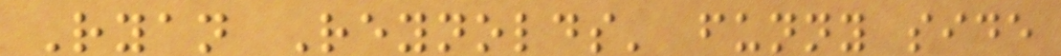Ryan Reynolds' funny side
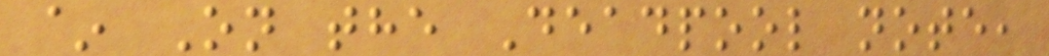~ On the Deadpool note,
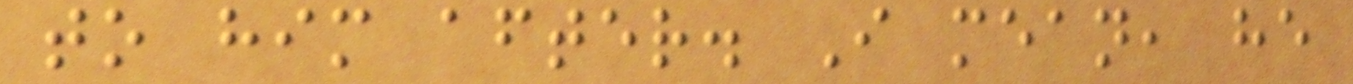to him after. I mean, he
